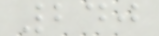240
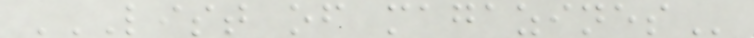LIST OF MAGAZINES
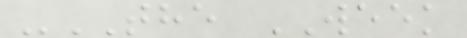-THE WEEK
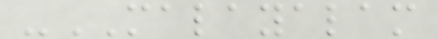-MALAYALAM
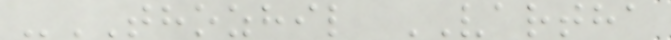-THOZHIL VARTHA
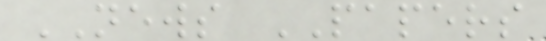NEWS PAPERS
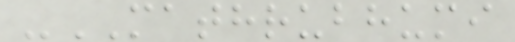-MATHRUBHUMI
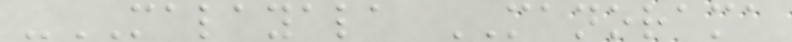-MALAYALA MANORAMA
